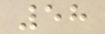58
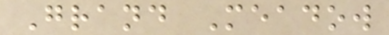Grand Meadow
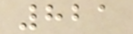821
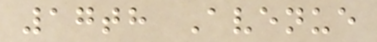17th Avenue
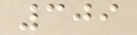309
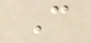C
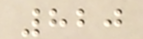820
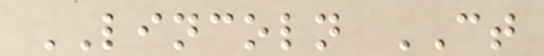LINCOLN CT
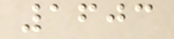1603
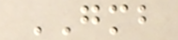GMB
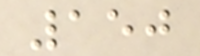150
